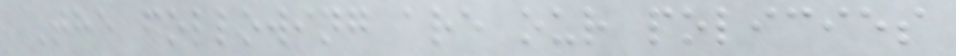The following are our policies
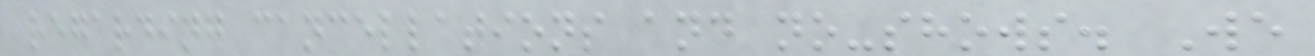regarding cancellations and no-shows. We
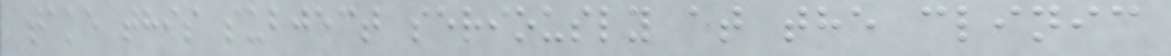take this subject seriously at the clinic
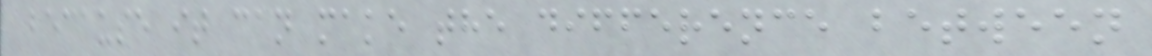because it can make the difference between
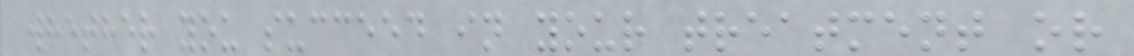whether you succeed in your treatment or
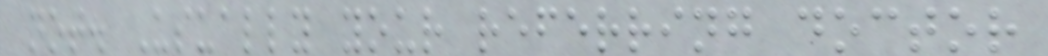not. Usually your referring doctor
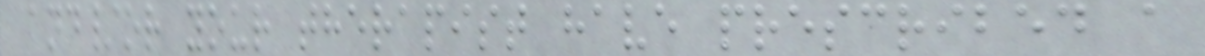and/or your therapist have prescribed a
